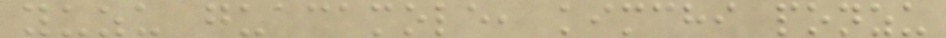yuzu guacamole, kimchi ponzu
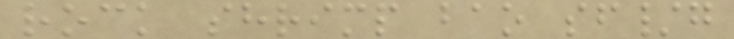rock shrimp bao sf/g
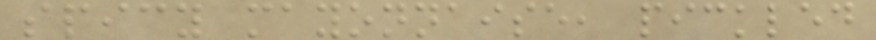spicy mayonnaise, pickled
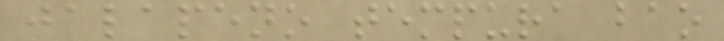jalapeno tempura bao
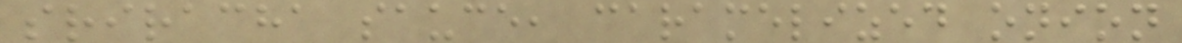sriracha sauce, caramelized onion
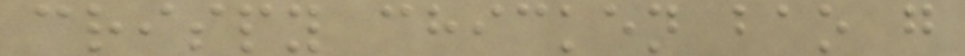crispy chicken bao g
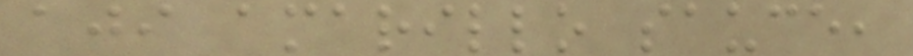aji amarillo sauce,
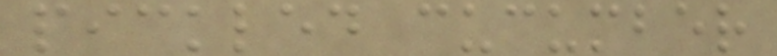pickled cucumber
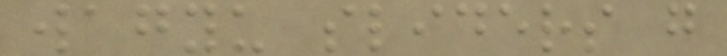wagyu sliders g
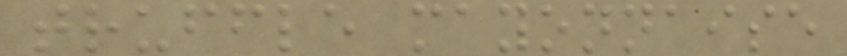truffle mayonnaise
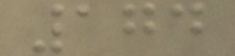174
